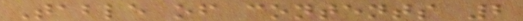Table of contents 2
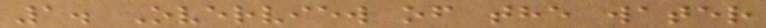1. Overview of the water
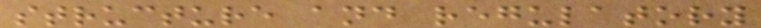structure and regulatory
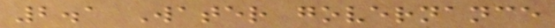2.1 Water governance
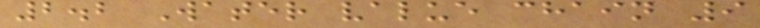2.2 Water value chain 9
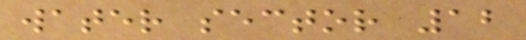water sector 12
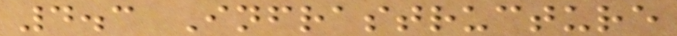4.3 Infrastructure
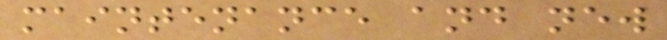maintenance and new
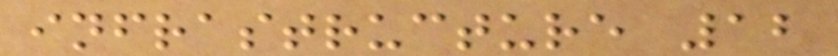infrastructure 12
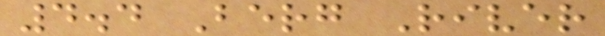4.4 Berg River
